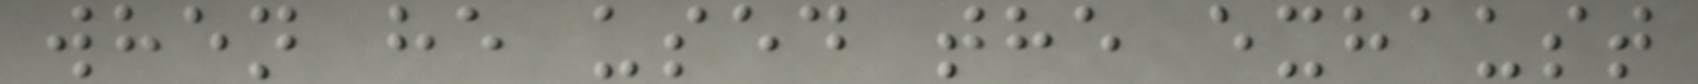when he used the exhaust
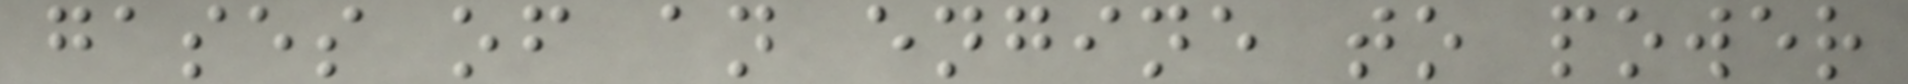gases of an engine to power
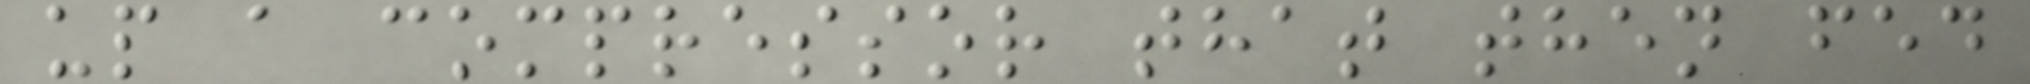up a compressor that then fed
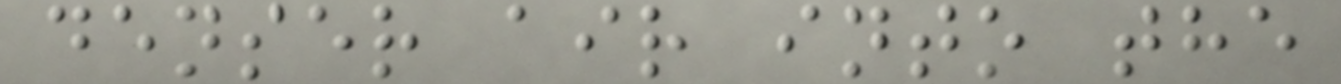denser air into the
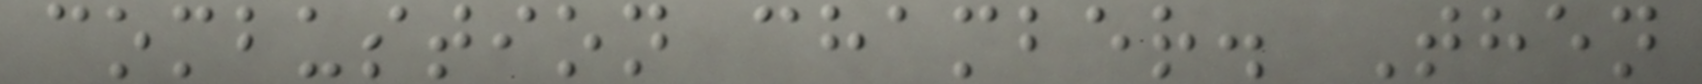combustion chamber. Then
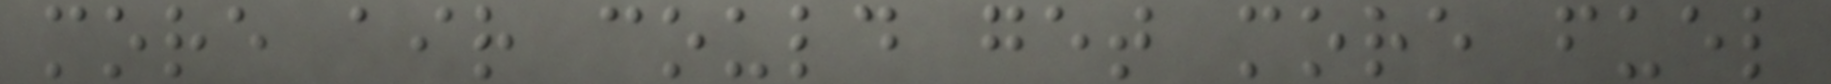more air could get more fuel
